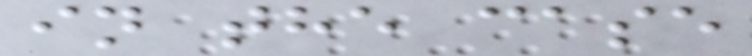in the case
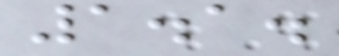1.1.
